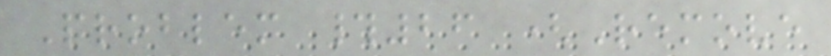Problem #26 (Remove
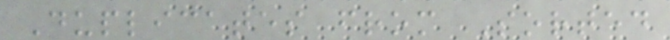Duplicates from Sorted
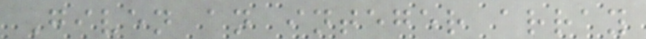Given an integer array
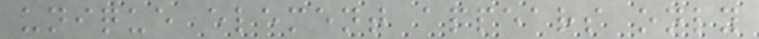unique element appears only
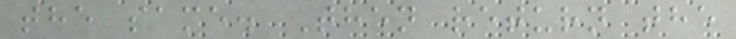the same. Then return the
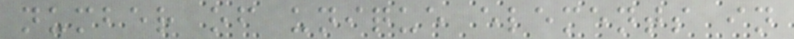number of unique elements in
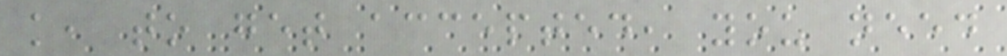k, to get accepted, you need
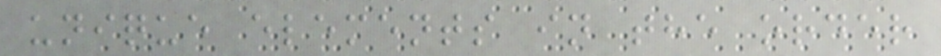unique elements in the order
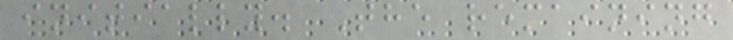initially. The remaining
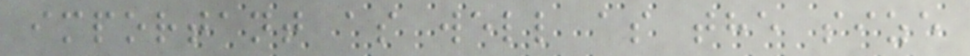important as well as the size
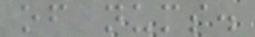of nums.
